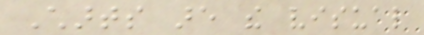Charts are the visual
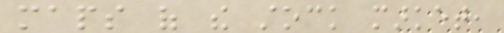maps of the stock market,
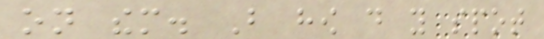on them. But how do you spot
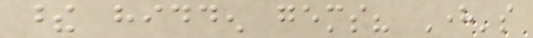these hidden gems? Here's
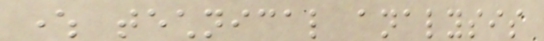where technical analysis
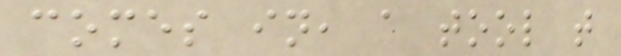comes in, a tool that
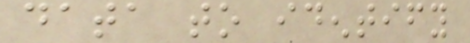data to identify
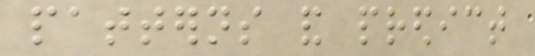patterns and predict
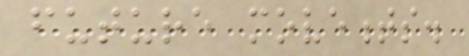future movements.
